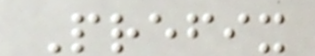Prefix
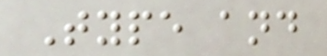Type and
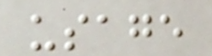usage
